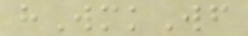hWmkWf
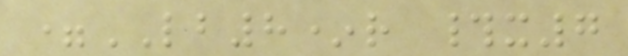=LB8*r #x7
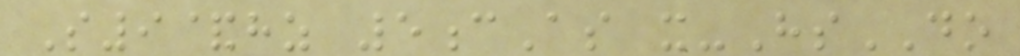S9&hz 5cAs x-HsDO
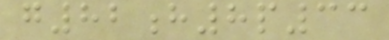g82h8p33
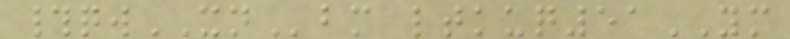#qwXNbm ltkuq51YM
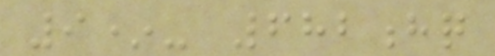9*- 682hq
